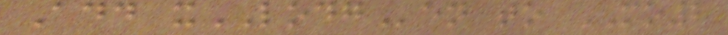Add xLODGen to MO2
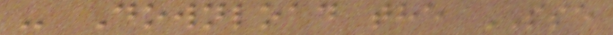- Download the SSE
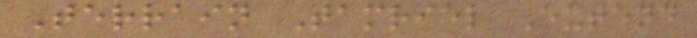Terrain Tamriel Extend
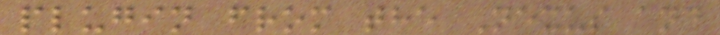plugin from the Nexus and
